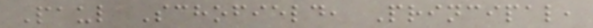Paul Schofield, Principal,
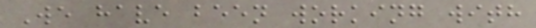We have been working with
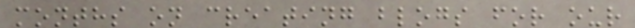months on creating blogs for our
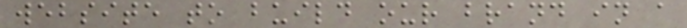website to build our brand in a
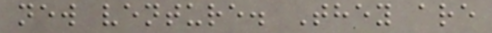new venture. They are
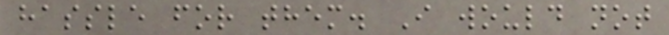hassle for them. I would not
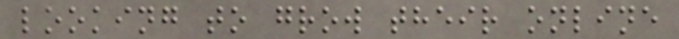looking to grow their online
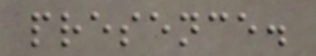presence.
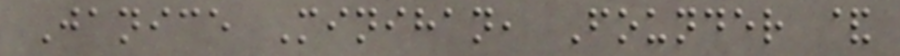Janice Minihan, Founder &
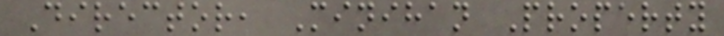Director, Minihan Property
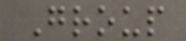Group
